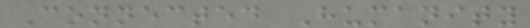Connected Humanity
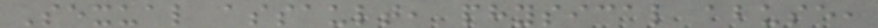Sexual assault, physical abuse,
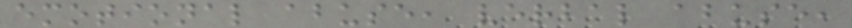emotional abuse, verbal abuse,
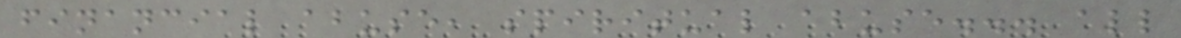financial abuse, spiritual abuse... all
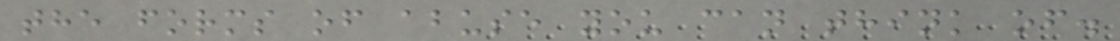the forms of abuse you can think of.
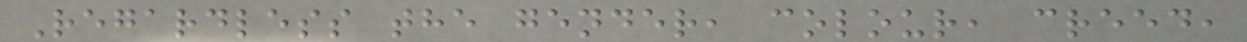Regardless the gender, colour, creed,
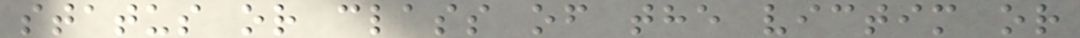status or class of the victim or
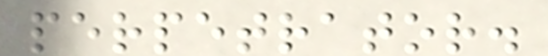perpetrator.
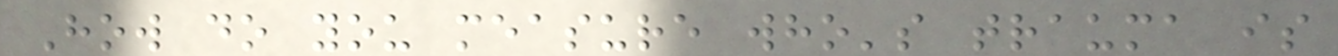How do you measure who's trauma is
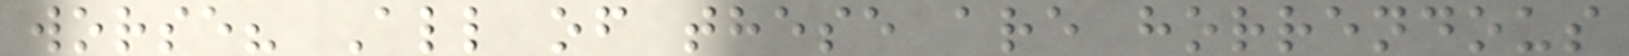worse? All of these are horrendous
